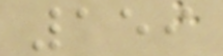159
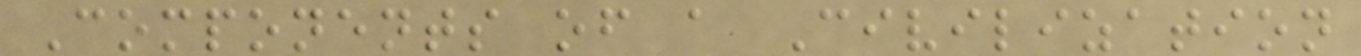Components of a Civilization
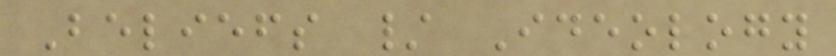Beliefs / Ideology
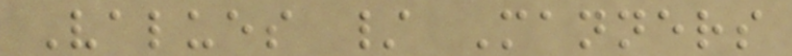Values / Manners
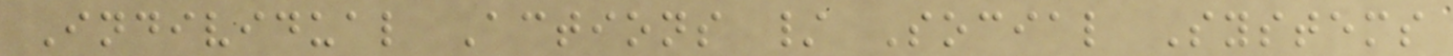Individual Actions / Social Systems
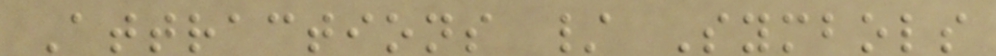Attractions / Symbols
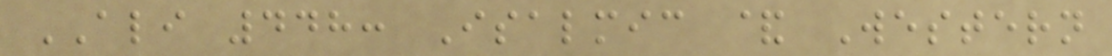ALI 448: Isalmic & Western
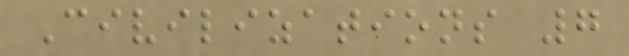Civilizations 7
